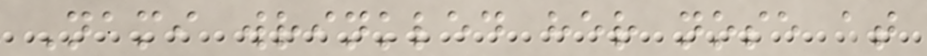Nami wrinkled her nose at
